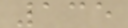135
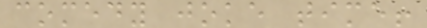comedy joke time!
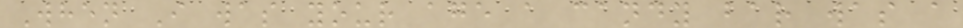When I was your age a candy bar was a
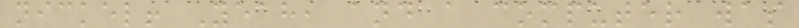nickel! Yeah, and a computer was
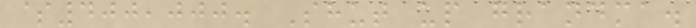$400,000. Shut up grandma.
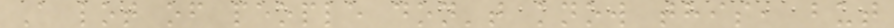A lot of people don't know this, but
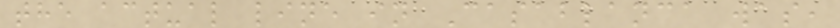the actual line in Casablanca was,
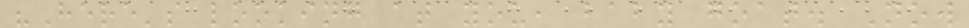"Here's looking at you, baby goat. Now
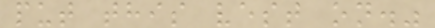put this vest on."
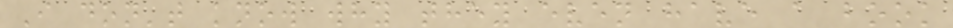I don't know why they even have a book
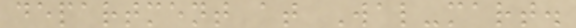department at Wal-mart.
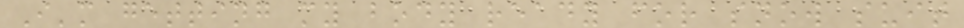I'm getting my body ready for snow suit
